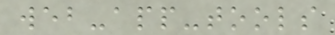web-app-tools
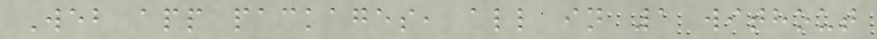Web app packages, all in 1 without
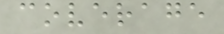coverage
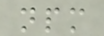npm
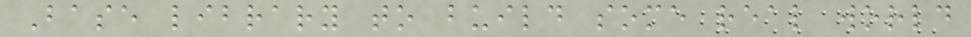Base library to build some real world
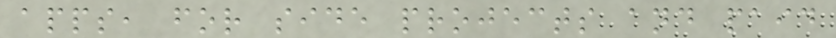apps, for side projects and paid
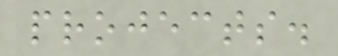projects.
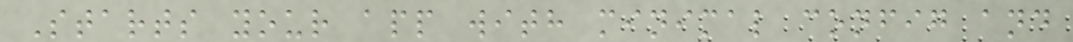Starts your app with minimal config and
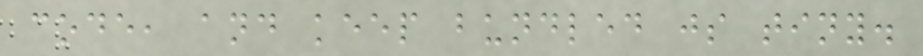code, and keep bundled js tiny.
